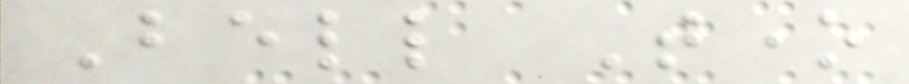Bell Tone
